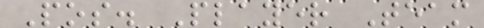Pos. Player Team
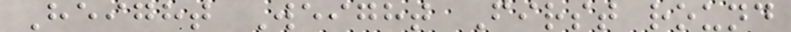Height Weight First round
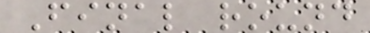Final round
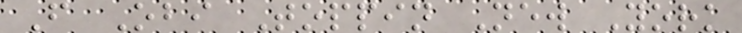F Obi Toppin New York
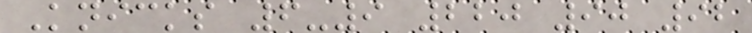Knicks 6-9 220 90 92
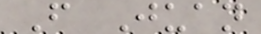F Juan
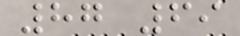87 69
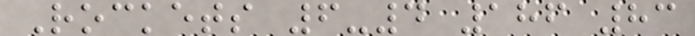Rockets 6-4 186 83
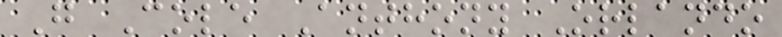G Cole Anthony Orlando
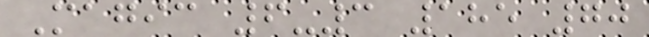Magic 6-3 185 70
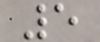5
